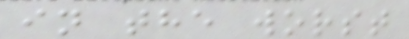in the worst
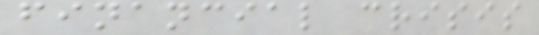financial crisis
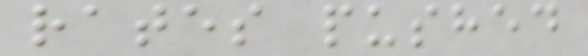rates pushed
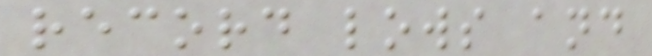record lows and
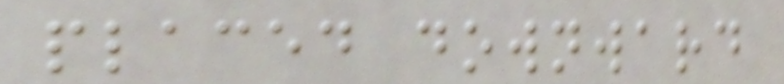placed downward
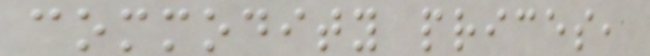commodity prices,
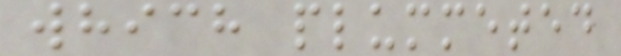which plummeted
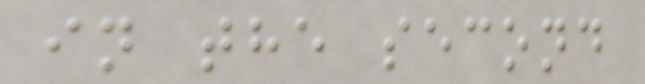in the second
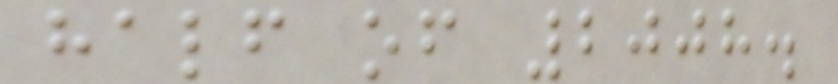half of 2008.
